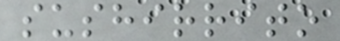sushirrito
